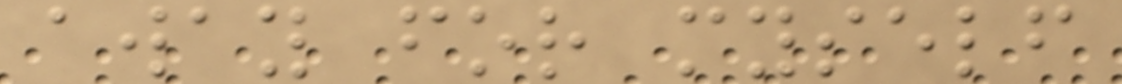away for myself
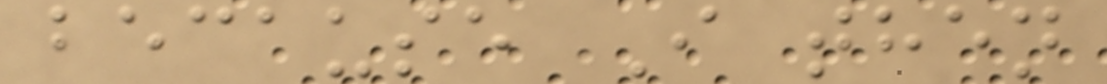because I then
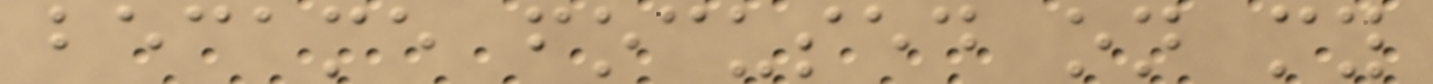became focused on my
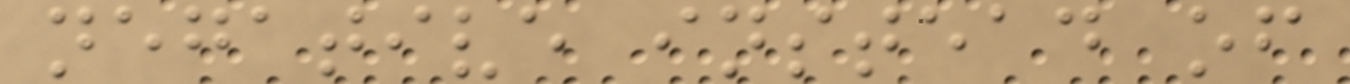negative instead of
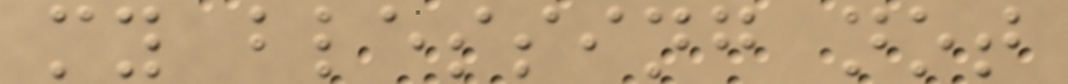my blessing not
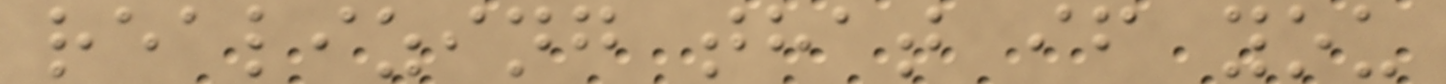realizing that if you
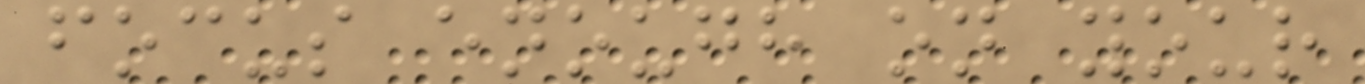focus enough on your
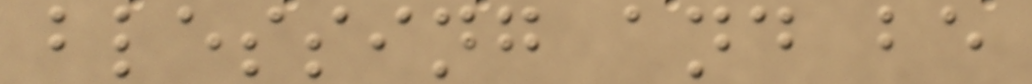blessing and be
